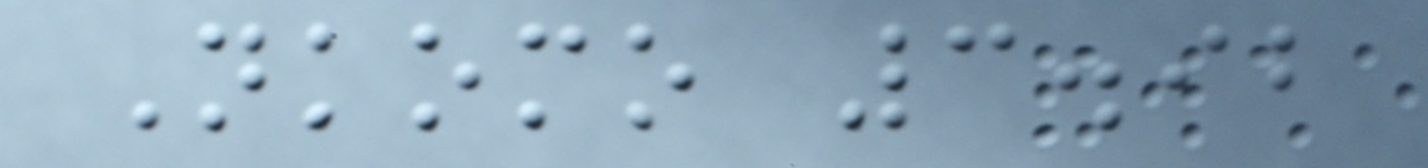Nkomo 3.92
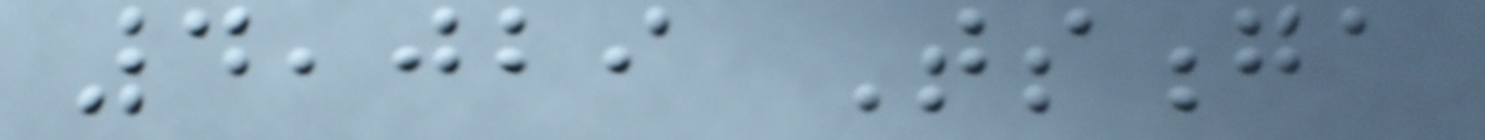4,029 Tsonga
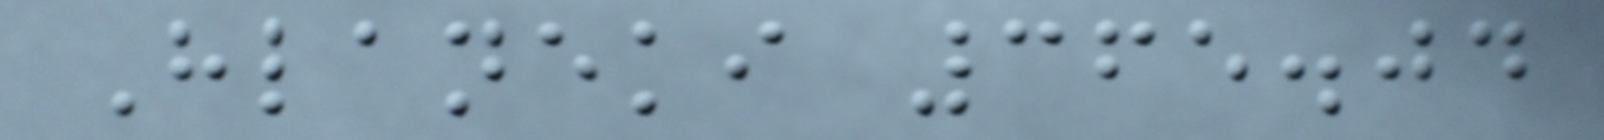Hlaneki 365.04
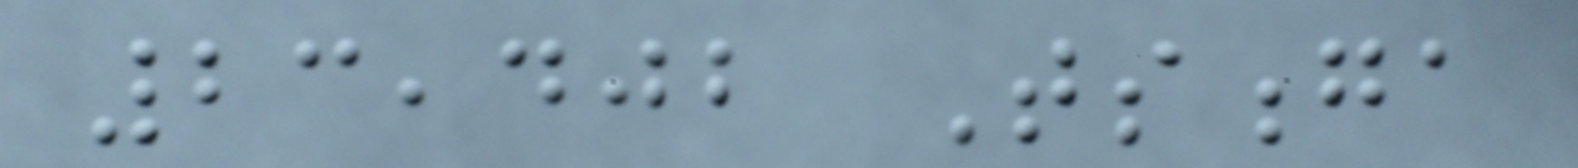23,402 Tsonga
